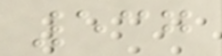537
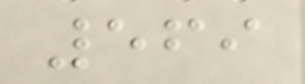569
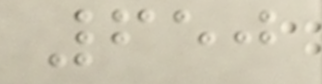650
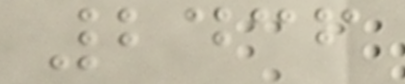2436
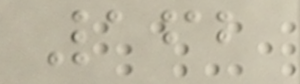162
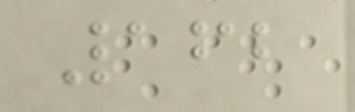162
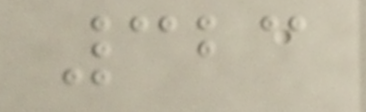323
